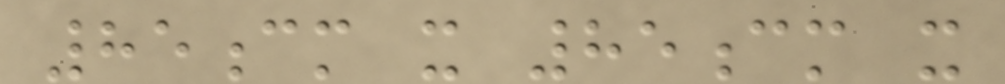85cm x 85cm x
